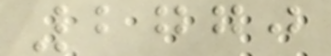2770
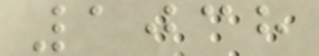1038
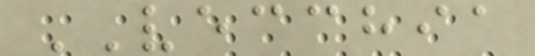VECCHIA
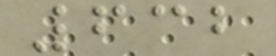632
